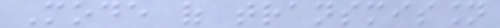Mode of transmission
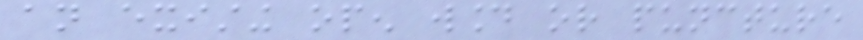an existing open wound or puncture
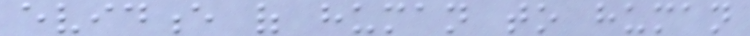evidence of human to human
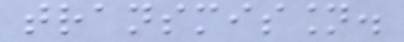transmission.
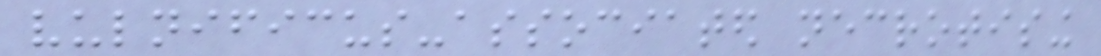vulnificus-associated necrotising
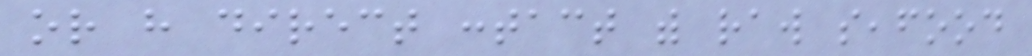or have direct contact with raw seafood
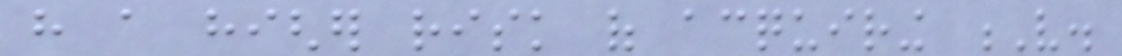have a higher risk of acquiring V.
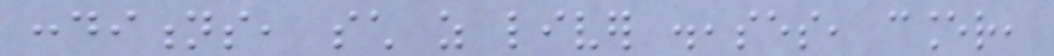conditions, such as liver diseases, cancer,
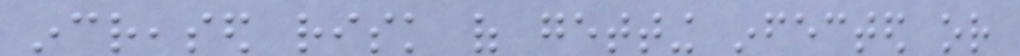increased risk of getting infected or
